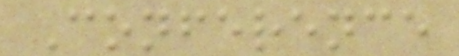Conference
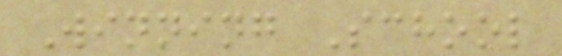Winning School
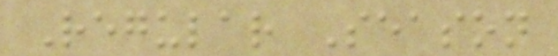Regular Season
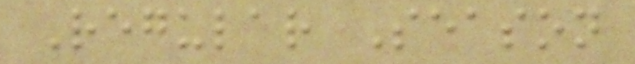Regular Season
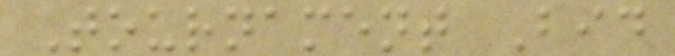Tournament Bid
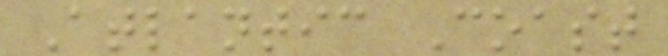Atlantic Coast
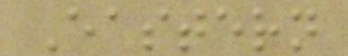Eastern
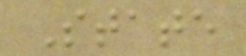State
